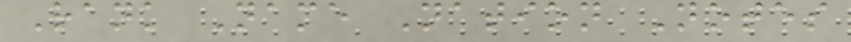Rank Name Nation Notes
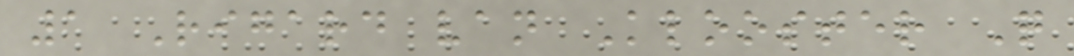1 Rigard van Klooster Q
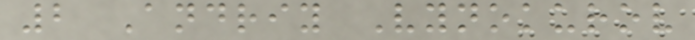2 Andriy Vynokurov
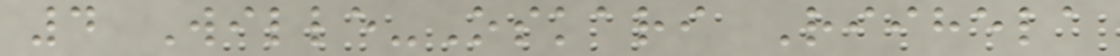4 Wille-Oskari Riihela
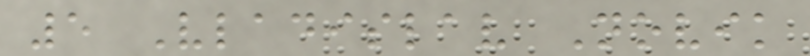5 Vladislav Novik
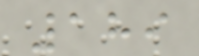189
